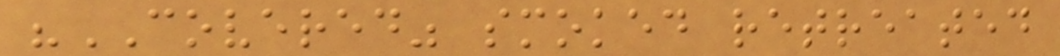"COVERED" smoked retreated
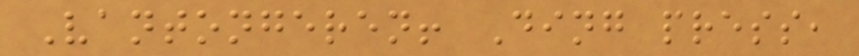Vantongeren! Ding press,
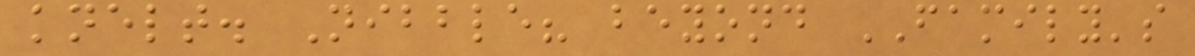knelt. Nibble? beyond FAMILY's
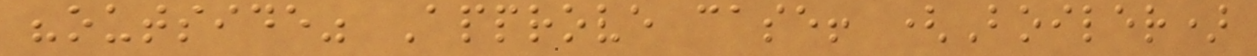"outside" Approve case! (Boiler)
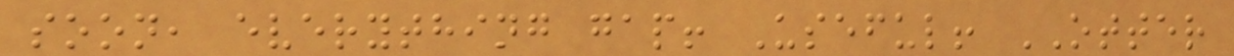soon, everything gap! Useful! OTTER
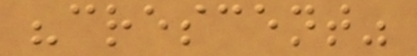"crescent"
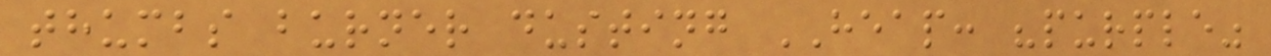thumbs burner dusting HEAP: "purple"
